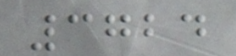3724
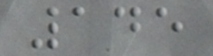145
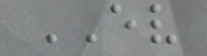EV
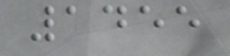1455
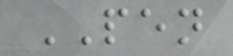PEN
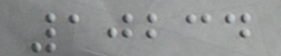10234
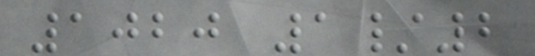1020 1/2
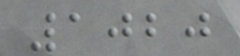1020
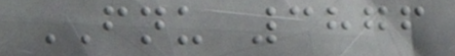FNU 3876
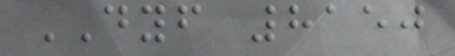DYF 8150
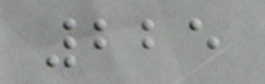225
